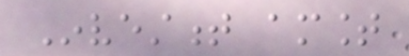Investment amount
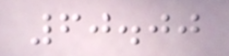60.00
